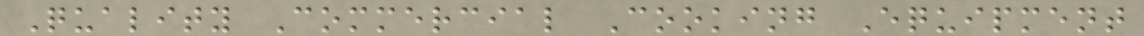Quality Commercial Cooking Equipment
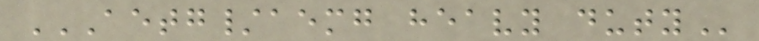AETG/AEMG HEAVY DUTY
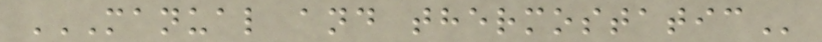MANUAL AND THERMOSTATIC
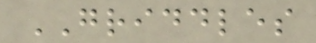GRIDDLES
